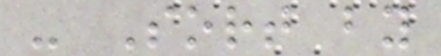- Sort by
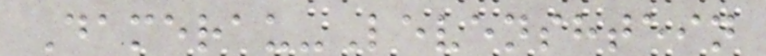Damerau-Levenshtein
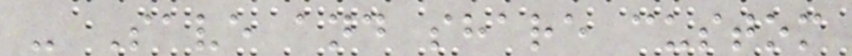- Save and share custom
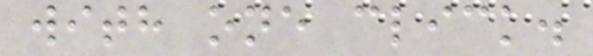with one click.
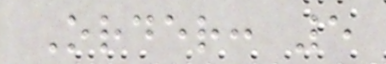Order: 5
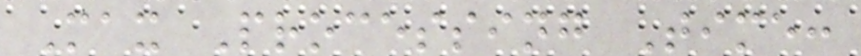Max Processing Time:
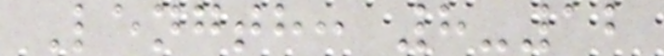Length: 8-12
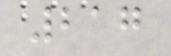217
